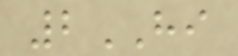2HI
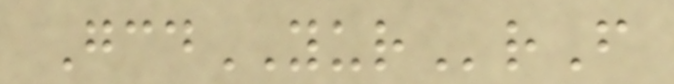GcdYURrF
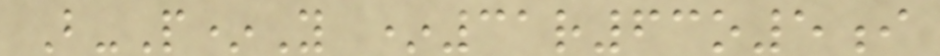B-P*Y *31r63o5i
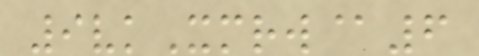9vkXmrw@6
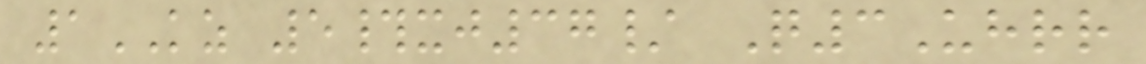1KZ 5#xj37/ Q3Uhrr
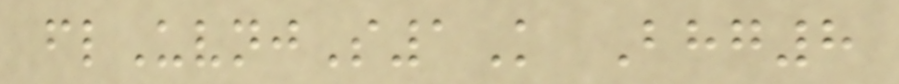flUvnjS1K Bhg8
